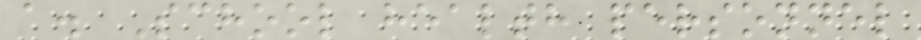a. School health personnel
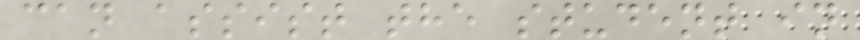can assist the student in
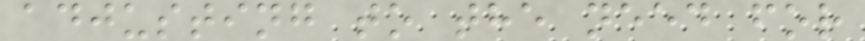adjusting to the need for
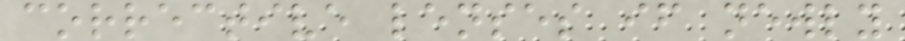corrective lenses if newly
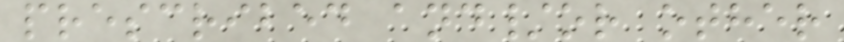prescribed and/or other
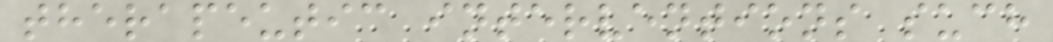therapeutic interventions such
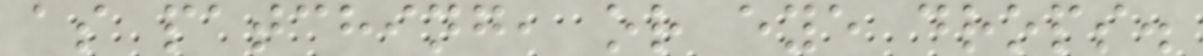as patching, or eye drops.
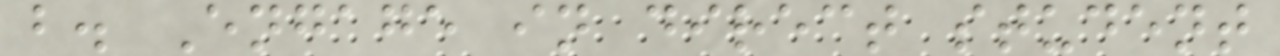b. Engage in direct student
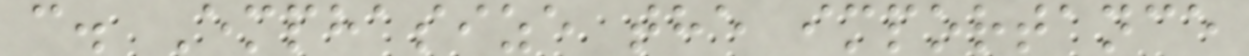c. Emphasize the importance
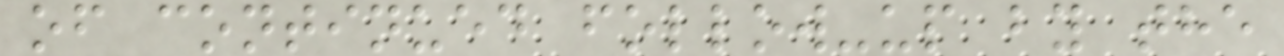of continued follow-up by the
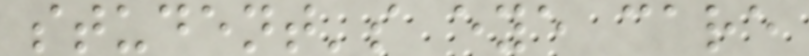student's eye care
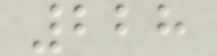228
